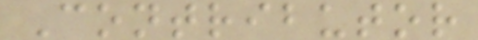Contributor
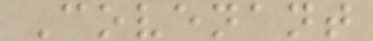Covenant
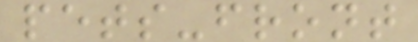pets-front
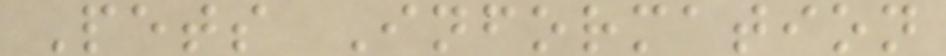Pets Information
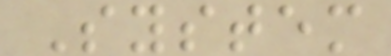System
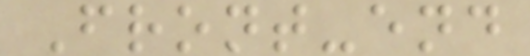Front-end
